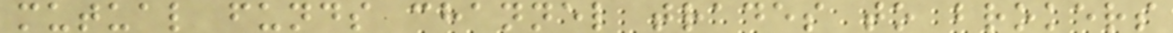mutual funds channel trades to brokers
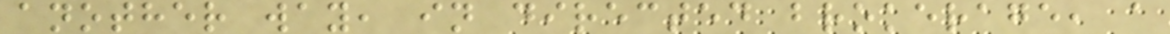another way, in directed brokerage, a
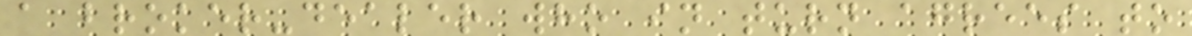a broker-dealer who in turn agrees to
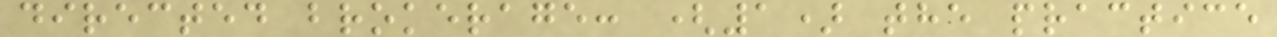directed brokerage: (1) the practice
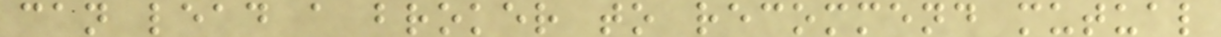can lead a broker to recommend mutual
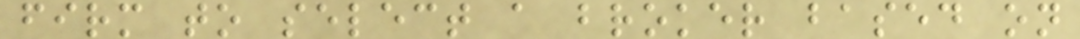firm to select a broker based on
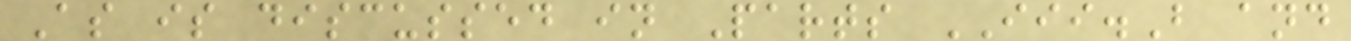As is discussed in Parts III.B and
